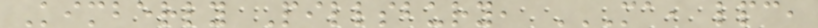Kimberly Pillsbury, MA, LPC,
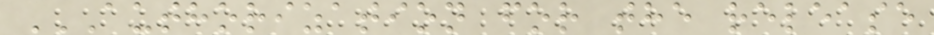AUTHORIZATION FOR THE RELEASE
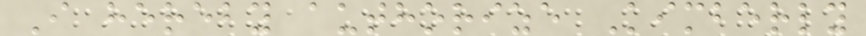I hereby authorize Kimberly
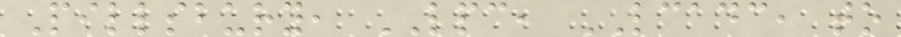Pillsbury, LPC, LCADC, to
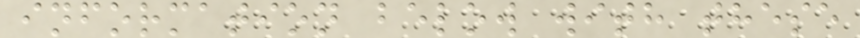information below with these
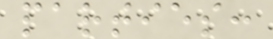parties:
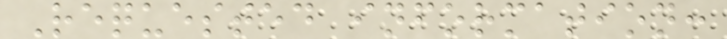Requested information:
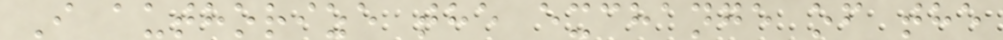I authorize the exchange of the
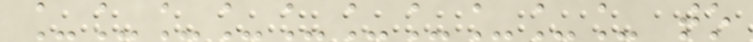__________ to
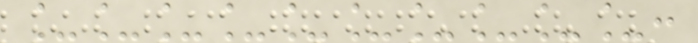__________:
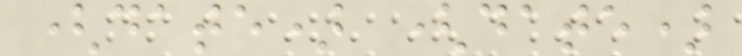(date) (date)
